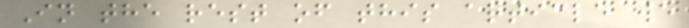In the rest of this article we
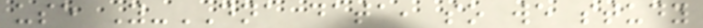use Y-DNA data, so we study
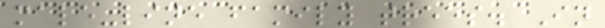male-line family trees. In
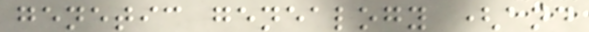genetic genealogy (and
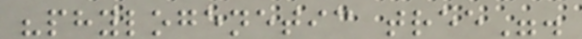"phylogenetic tree".
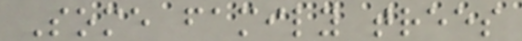Some family trees
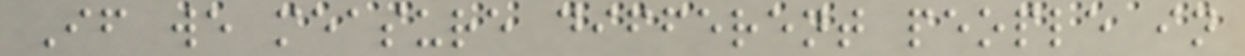If we measure different people in
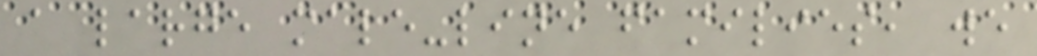a large male-line families, we
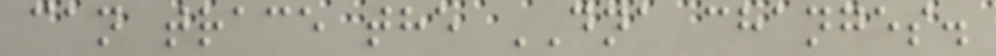can trace the DNA changes.
